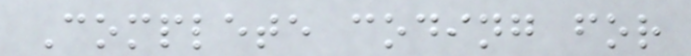Complete coding for
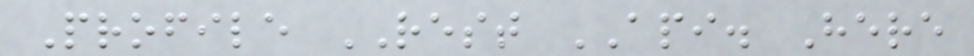Profile REST API. Here
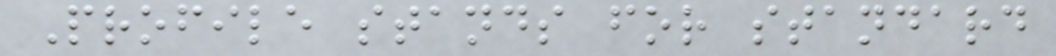Profile stands for standard
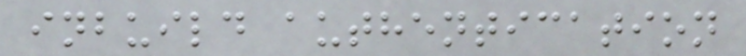inbuild authentication
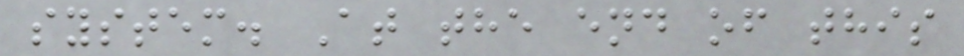system. At the end of this
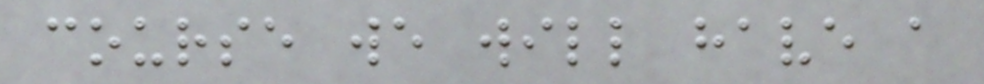course we will have a
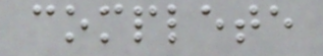complete
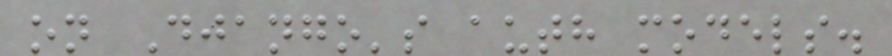on Django's auth models.
